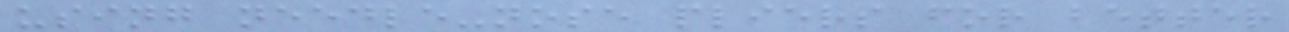using needle-nose pliers for better
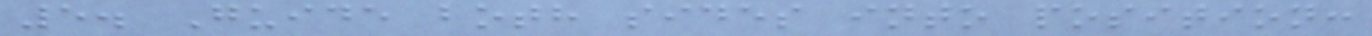5. Guide both sides into position:
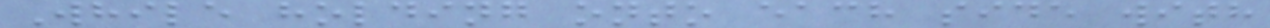While holding onto each side with
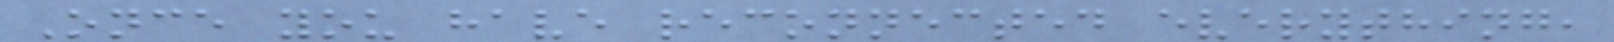Once you have reconnected everything,
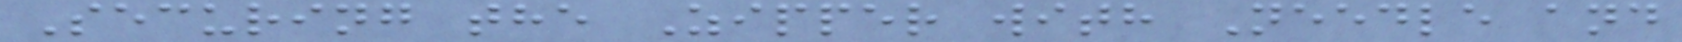Securing the Zipper with Needle and
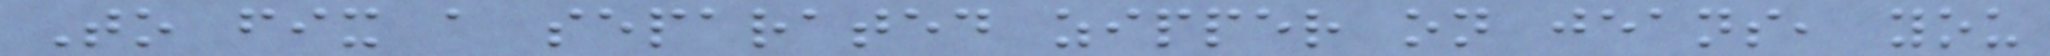To fix a separated zipper on jeans, you
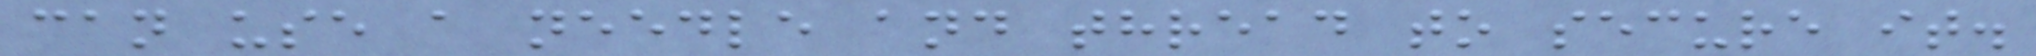can use a needle and thread to secure it.
